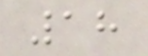18
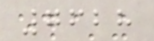7628
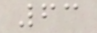63
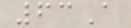63A
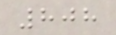808
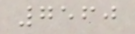7560
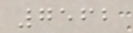7562
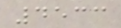4533
